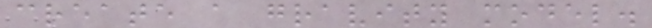create a gravity model.
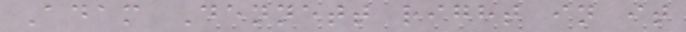Adam Dennett right in it
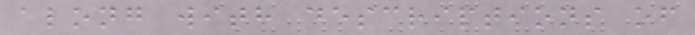along with descriptions of
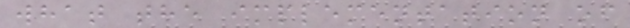what the implementation of
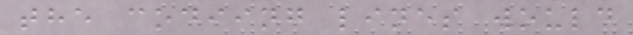the codiing lines would
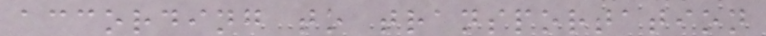according to transportation
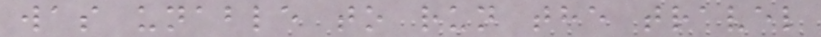was unable to run the travel
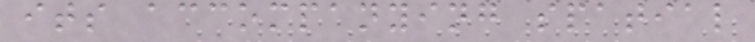its accompanying spatial
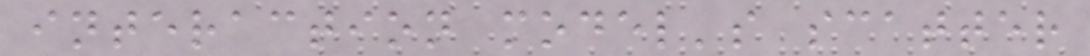interaction model's scatter
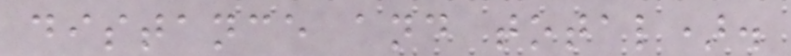distance and total).
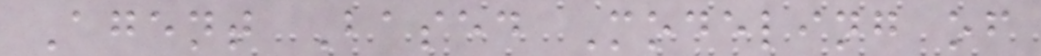Agent Based Modeling of
